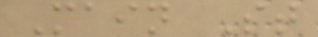Main St
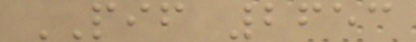PIF 2653
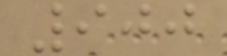900
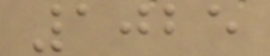1025
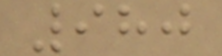980
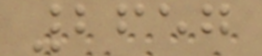2657
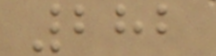282
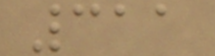311
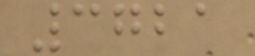3721
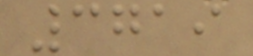3719
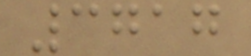3717
